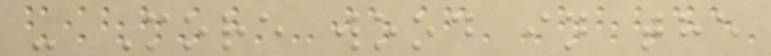- More wood in the
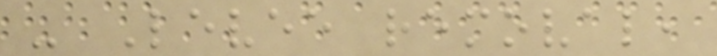- Levee removal,
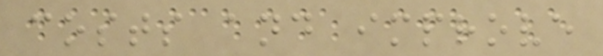costs and improve
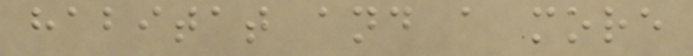habitat and a more
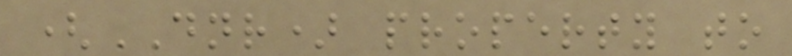(DNR) property to
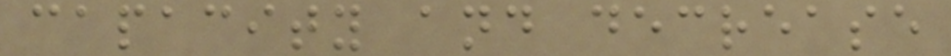capacity and decrease
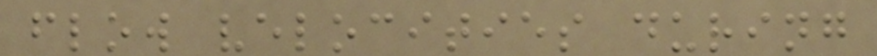flow velocities during
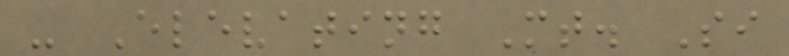- Elevating Mt. Si
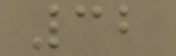32
